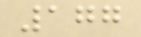177
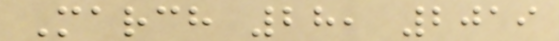March 28, 2019
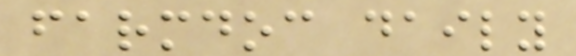farmdoc daily
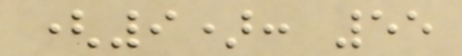(9): 55
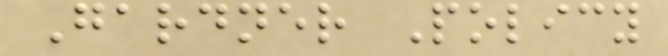Gardner Policy
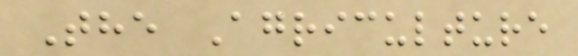The Agriculture
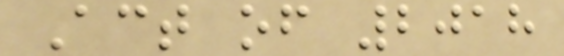Act of 2018
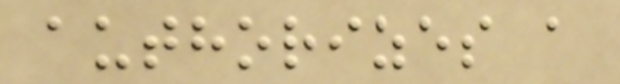authorizes a
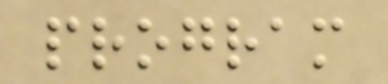program
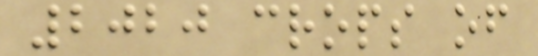2020 crops of
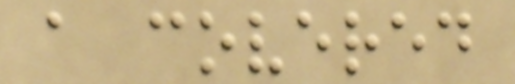a covered
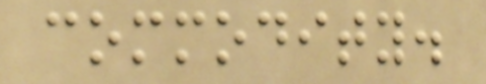commodity.
